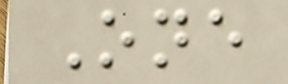One
